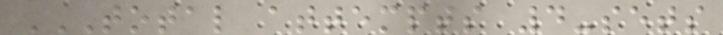TOTAL ATTEMPTS 4-SETS
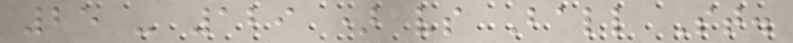25 - 129 ) vs Ball St.
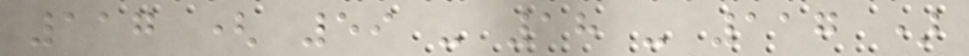117 ( 59 - 18 - 117 )
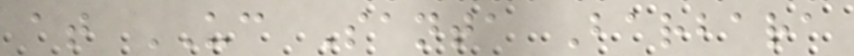at UC Santa Barbara
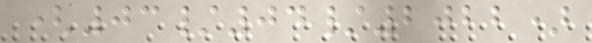(03/04/2022)
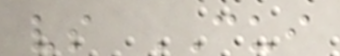vs CUI
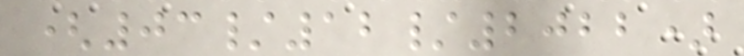(03/12/2022)
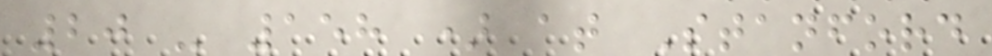20 - 158 ) at Stanford
